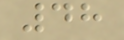48
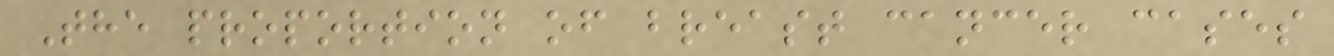The proportion of breast cancer cases
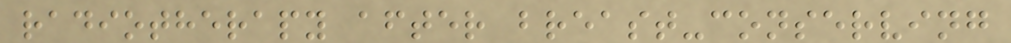radiotherapy after breast-conserving
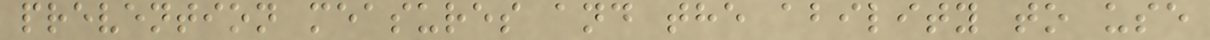prevention measures and the ability to use
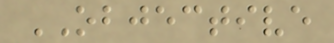OBJECTIVE
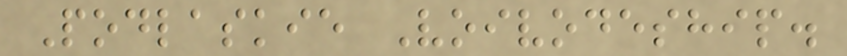Podlaskie Voivodeship.
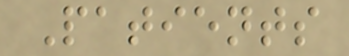Patients
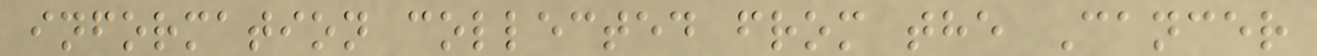information collected from the Cancer
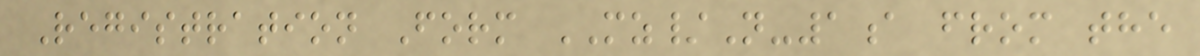Registration Form MZ/N-1a from the
